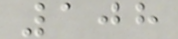108
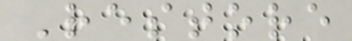Restore
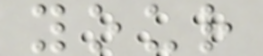your
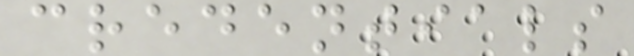credentials
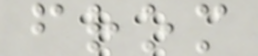from
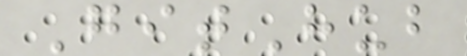GitHub
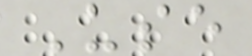Use
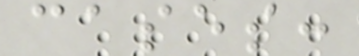cases:
